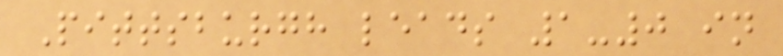Pittsburgh leads 1-0 in
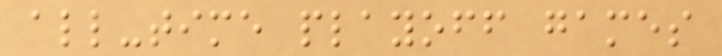all-time playoff games
